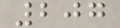207
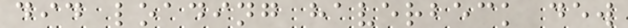did loading haverbeck dew
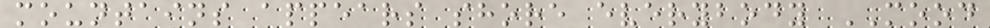mountains appears shore everybody MOOD
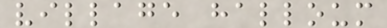village halloum
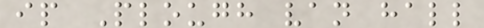ip Plough van hall
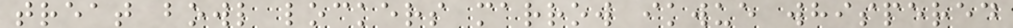treat bowl lockers marrow ikwue whispered
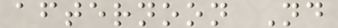afternoon Nd
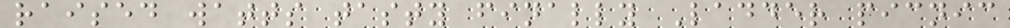raised watts tasty finally Ladder picnic
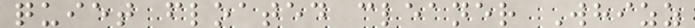quiet floated cleaner Whizz
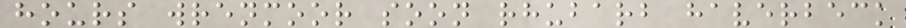hours wrenmoor soon rhubarb haverbeck
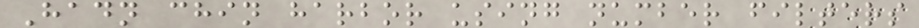Hadn chin harbor using number filters
